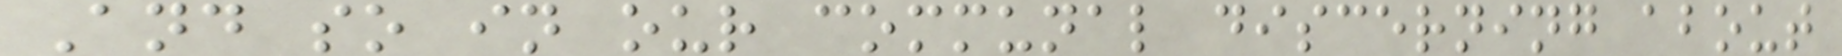And so in our communal discerning about
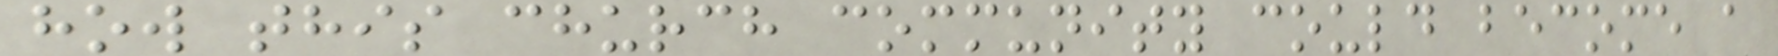how this church community could become a
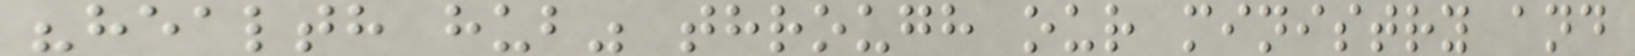"health hub" through our ministry and
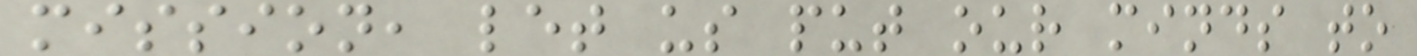mission, let us put our minds to
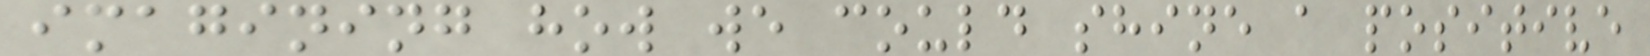imagining how we could shine a positive
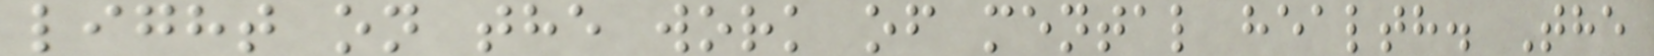light on the work of mental health. The
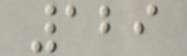129
